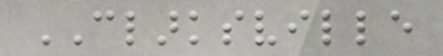CLARKSVILLE
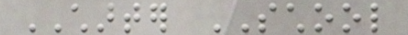CHARTER SCHOOL
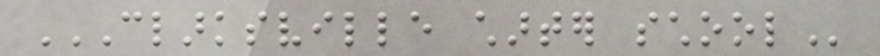CLARKSVILLE CHARTER SCHOOL
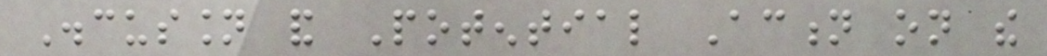Discussion and Potential Action on the
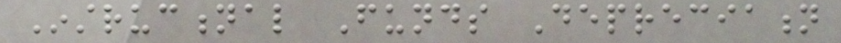Instructional Funds Depreciation
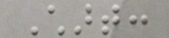Chart:
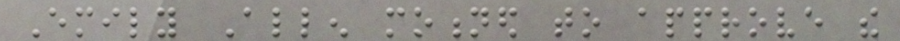Emily Allen motioned to approve the
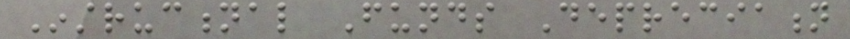Instructional Funds Depreciation
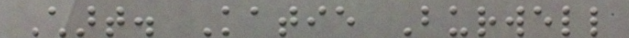Chart. Katie Burwell
